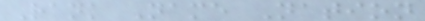Rank Name Nation
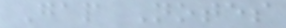Gap Notes
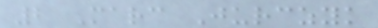2 Marc Jurczyk
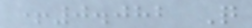+0.082 Q
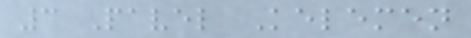3 Pavel Kelemen
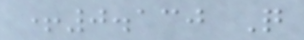+0.130 Q
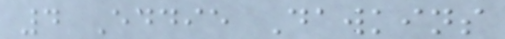4 Eddie Dawkins
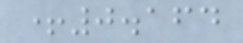+0.164
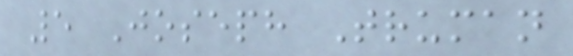5 Joseph Truman
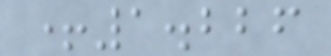+1.226
